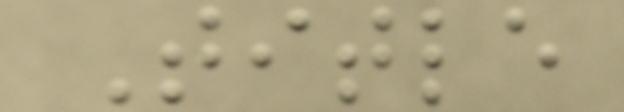Title
